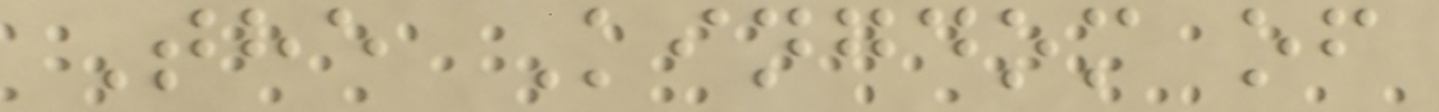The Kingdom of
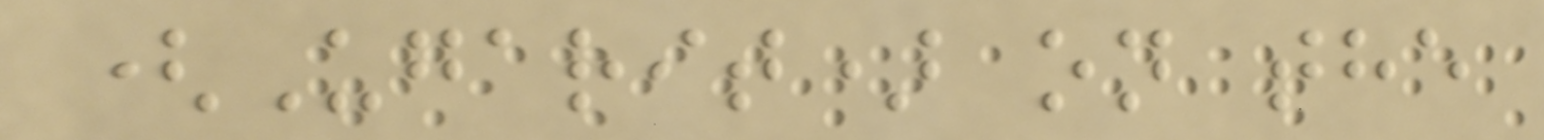(Ugarit) on the
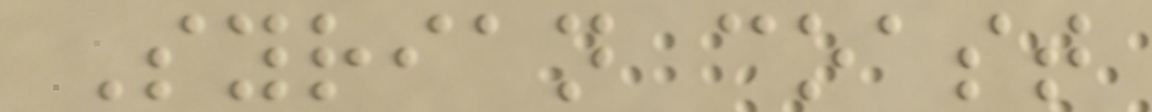Syrian coast
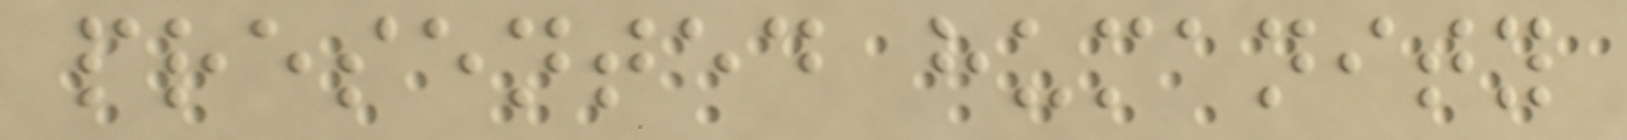presented humanity
